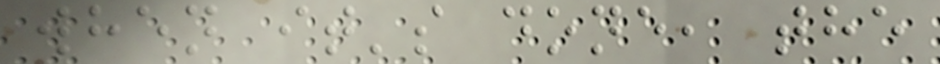when it's done, the
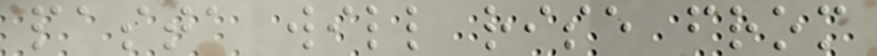pasta will rise from
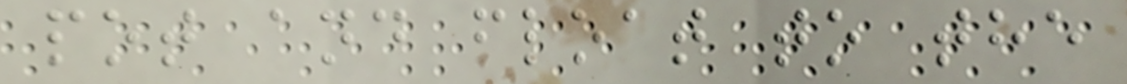pot and float to the
